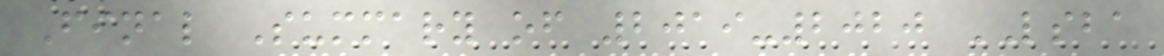Final Summary of 2019-2020 LSBA
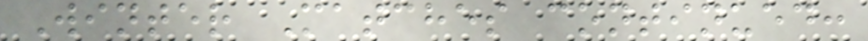Winter Matches continued:
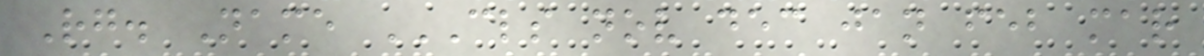Rg. Name CLS NOV DEC JAN FEB MAR
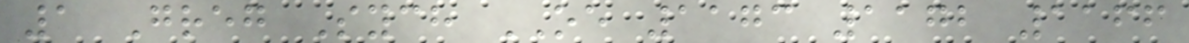1 Greg Sych OE 1173 1172 1166
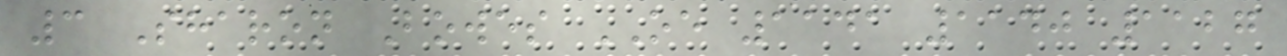3 Sharon Bowes OE 1141 1140 1127
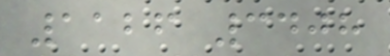1126 3408
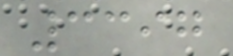3397
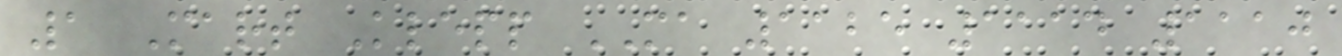1 Mart Klepp MA 1125 1114 1110
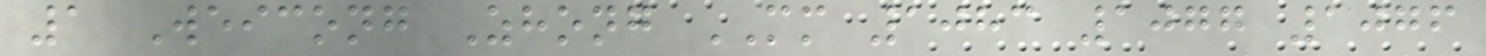1 Weicong Zhong MM 1083 1077 1076
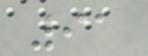91
